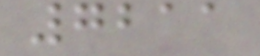7211
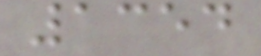1354
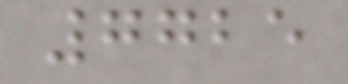7725
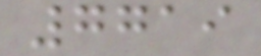7719
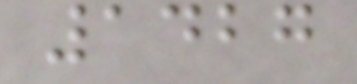1427
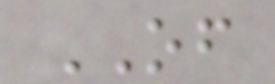OF
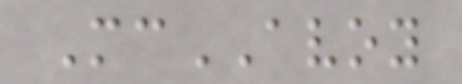McAVOY
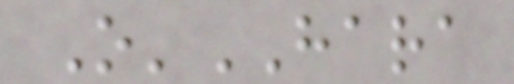O'HARA
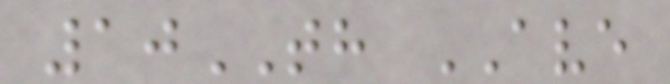10TH AVE
